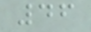46
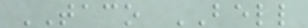TACO BELL
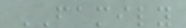FAMILY
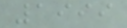1999
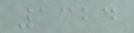1324
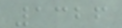1326
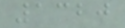1320
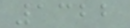1322
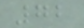72
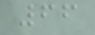66
